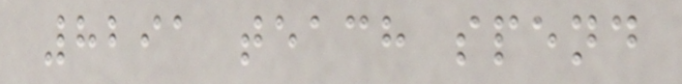8291 teach spend
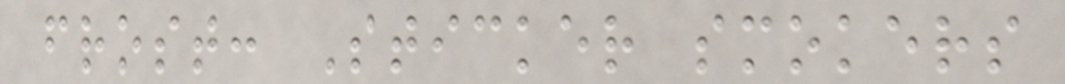frost: Sticker smokers
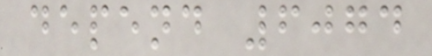depend 6074
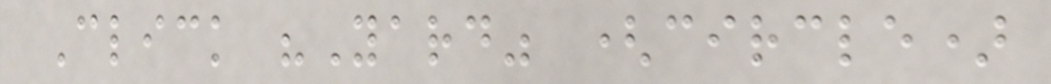Click "Yard" (circle)
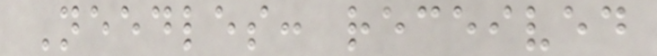Needles: received
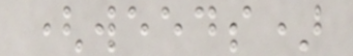(weeds)
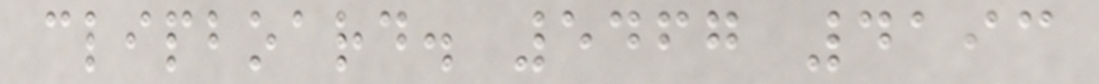clipboard. 5467 4193
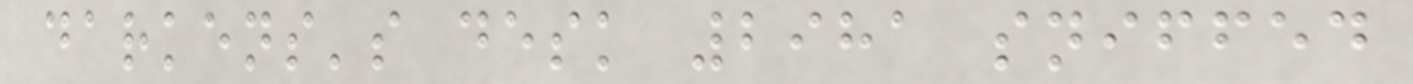darkens's desk 2981 sniffed
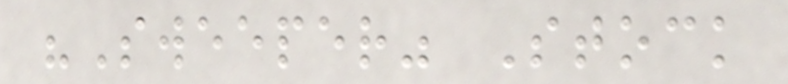"Sweeper" Stock
